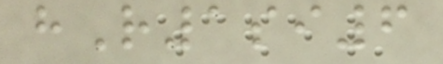hR1si6
